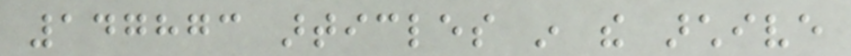147873 articles in the archive
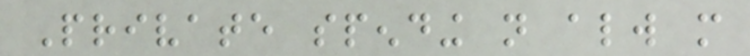Private spending not always more
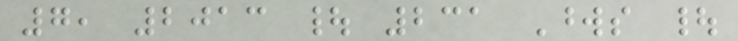7, 2013 | 231 Words |
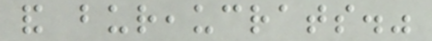and bureaucrats."
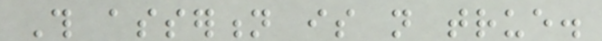This assertion is not true.
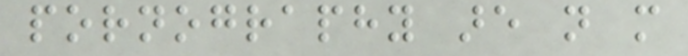pornography are not more
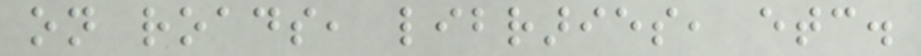on roads, libraries, etc.
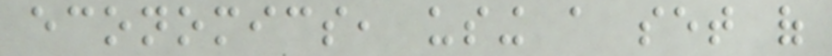economics, using a set of
